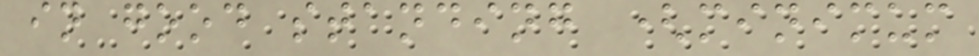in good standing (minimum
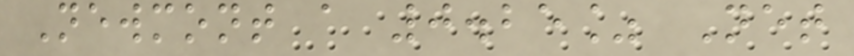Newmont a 0.25% Net
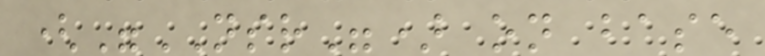("NSR") on base
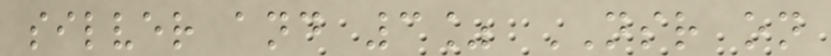silver and 3% NSR on
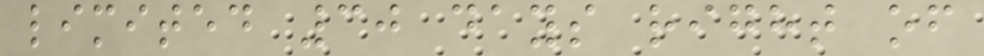limited 30 days right of
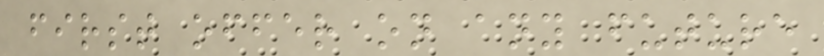first offer on any future
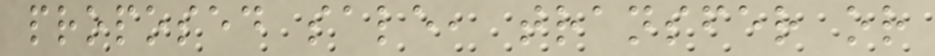proposed sale, transfer or
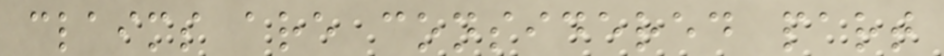claims are considered part
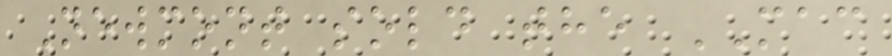Newmont sold the MAC
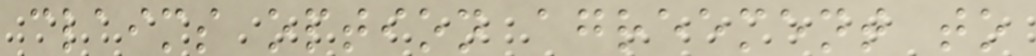claims option agreement to
